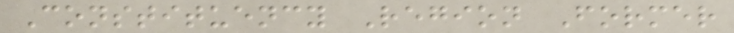Constituency Region Former
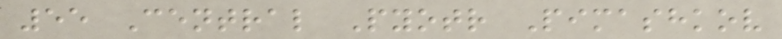55 Central Pyotr Pimashkov
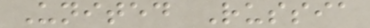United Russia
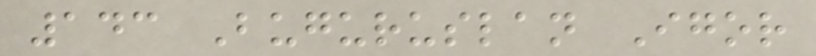143 Buguruslan Igor
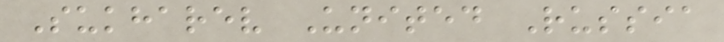Sukharev United Russia
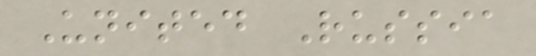United Russia
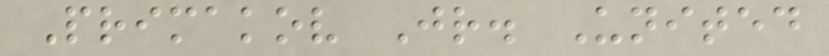Primakov Jr. United
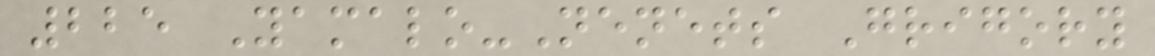225 Yamalo-Nenets Grigory
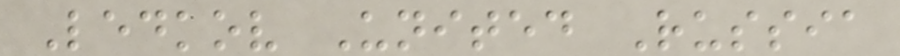Ledkov United Russia
